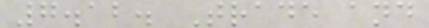7.12. Trade and
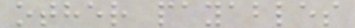other payables
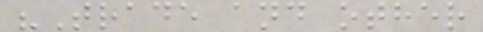"Trade and other
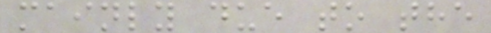mainly due to the
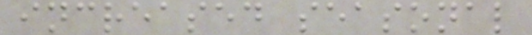increased seasonal
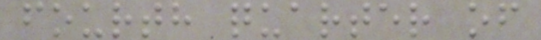fourth quarter of
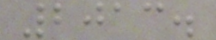2013.
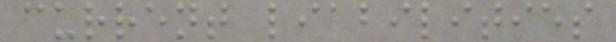current liabilities
